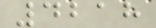4218
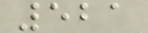521
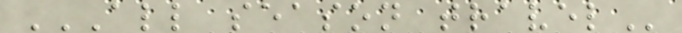ALL SEASON TRAVEL
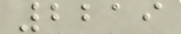2219
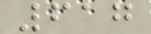617
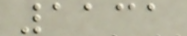1131
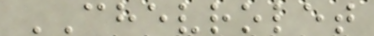CHEVROLET
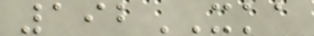192XKA
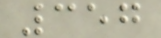357
